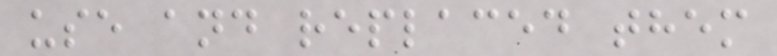use and replaced them
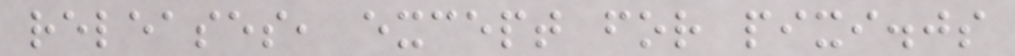releases, except for pixi.js
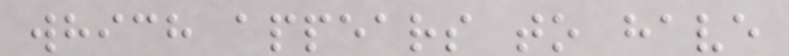which appears to have
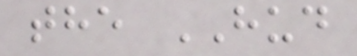the HUD
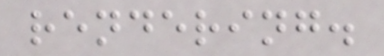rendering.
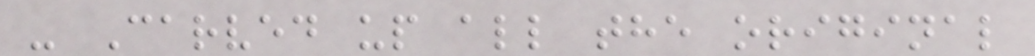- Carved up all the original
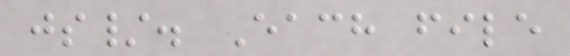js/. Each file
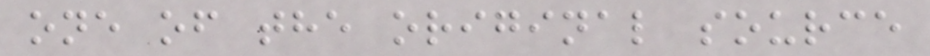one of the original source
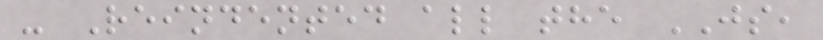- Reindented all the JS,
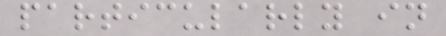particularly in
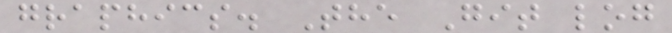graphics. The Git log
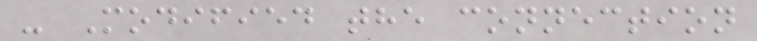- Modified the connection
